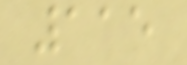115
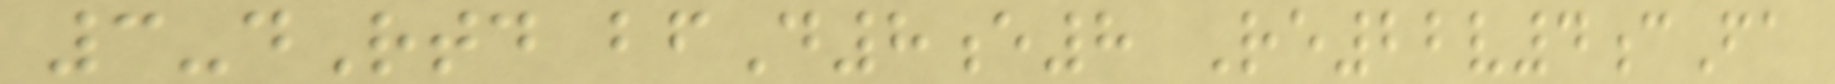3-dRtd bfD8e8 Re22v4cFa
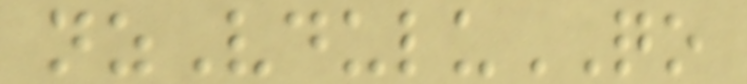nzVduluQO
